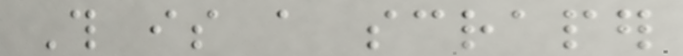This is a scraper
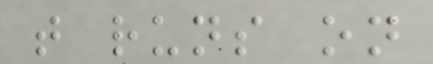that runs on
